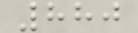880
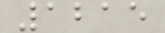1215
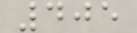405
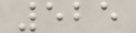525
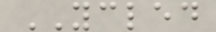YCLED
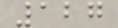127
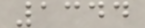1344
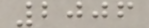2006
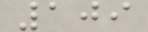109
